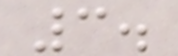3.
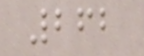262
